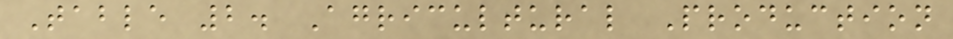Table 2. Agricultural Production
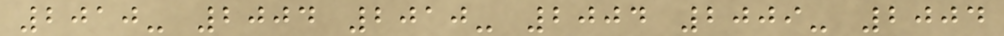2010- 2004 2010- 2004 2009- 2004
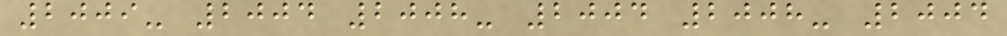2009- 2004 2008- 2004 2008- 2004
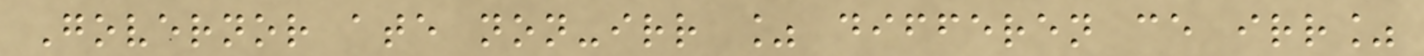Governor ate non-irr % differen ce irr%
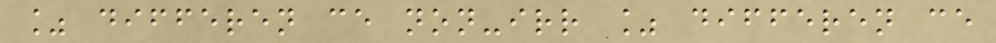% differen ce non-irr % differen ce
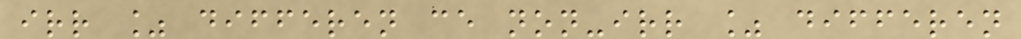irr % differen ce non-irr % differen
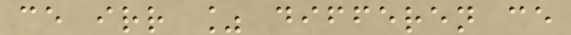ce irr % differen ce
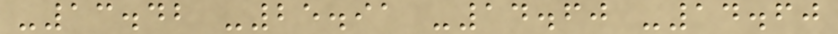-13.42 -25.91 -14.60 -14.60
